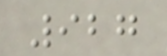927
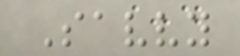Savvy
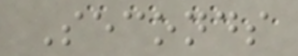Seconds
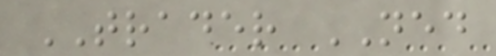TRADER NED
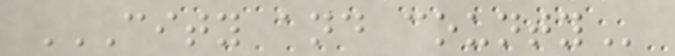CITY AND COUNTY
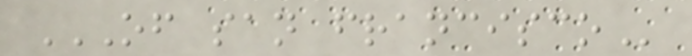OF SAN FRANCISCO
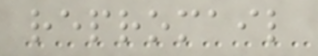repromail
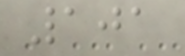101
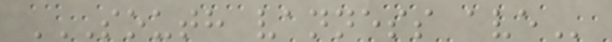SOUTH VANNESS AVE
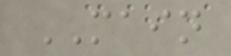MAIN
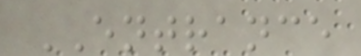ENTRANCE
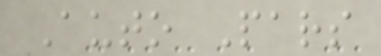Auto Pars
